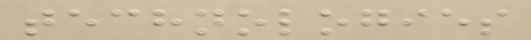technologies
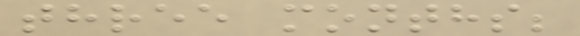three months;
